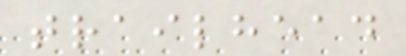trailhead
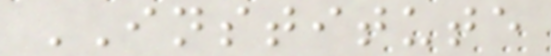INSTITUTE
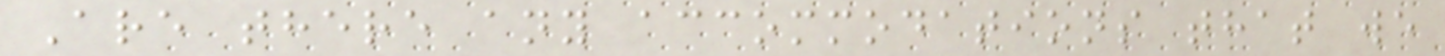Are there any accommodations that we
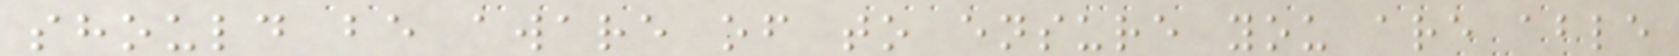should be aware of to ensure you are able
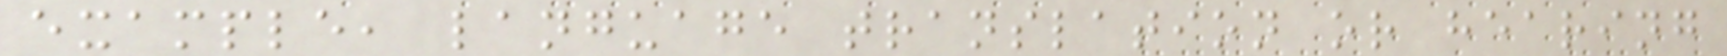example, language translation or hearing
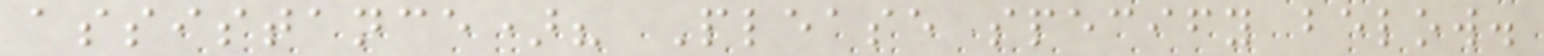assistance)? Please specify below.
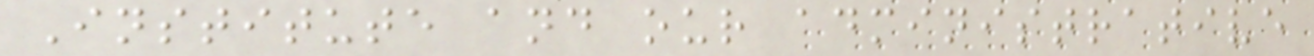Institute and our administrative
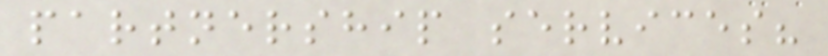partnership services?
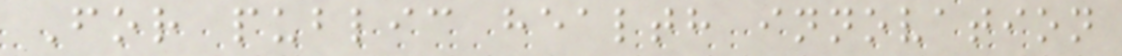For public health innovation
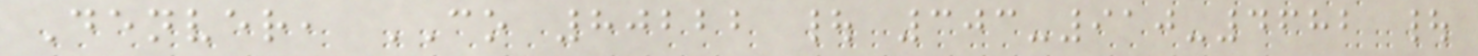Denver, CO 80222 | 303-910-4682 |
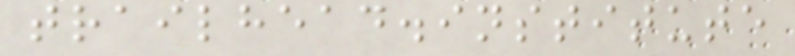trailhead.institute
